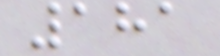181
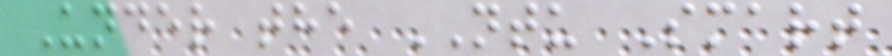Under the NTU Smart
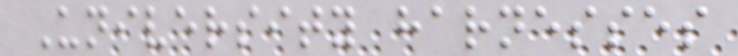University harnesses
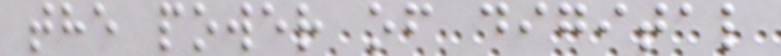the power of digital
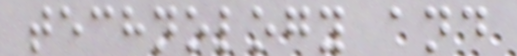technology and
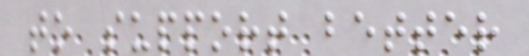to support better
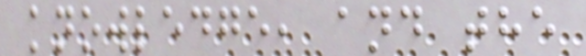knowledge, and the
